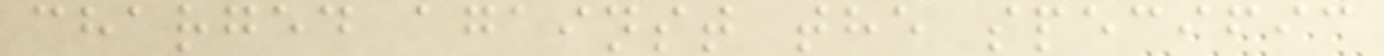charged against the specific
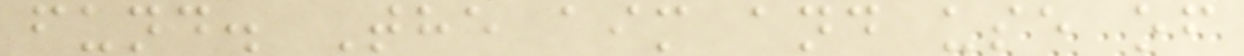fund. The aim and use of
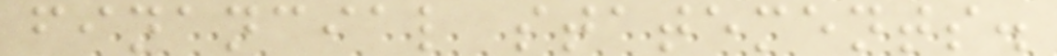financial statements.
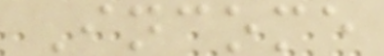Income
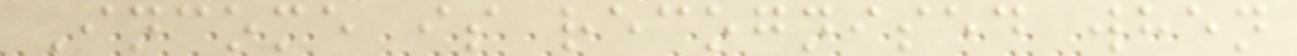Income is recognised when
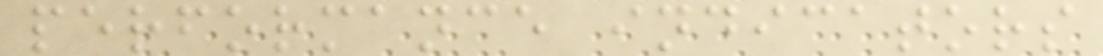performance indicators
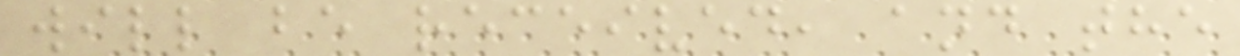will be received, and the
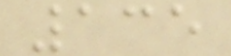135
